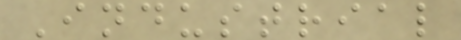Industrial
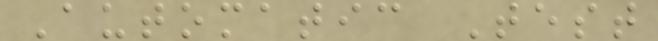Automatic Test
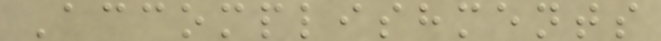Accomplishments
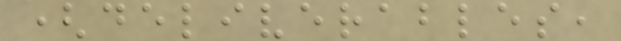(deliverables,
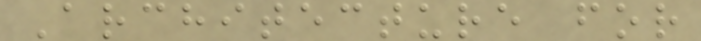Architecture for
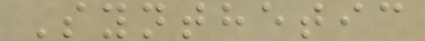Synthetic
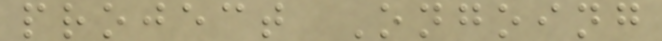project Ongoing
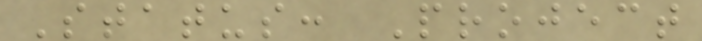Status: Project
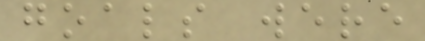goals were
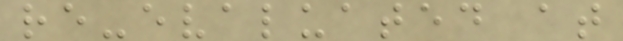re-evaluated at
